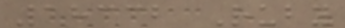18332 Ruby
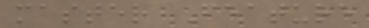master Feature
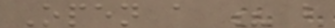Open a ? b
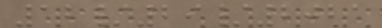12/29/2021
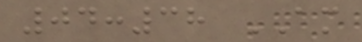04:38 AM
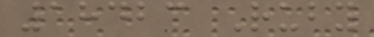18423 Ruby
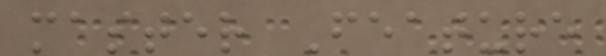master Feature
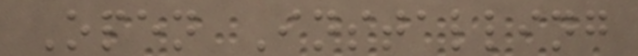Open Installing
